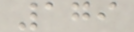179
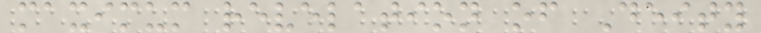maximum revelation of Deity
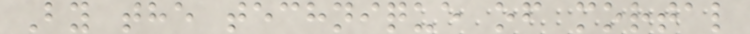By the technique of mortal
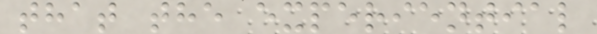that the experiential
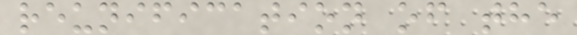reunification of the
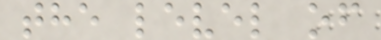the level of
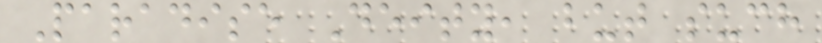Paradise Deity, but such
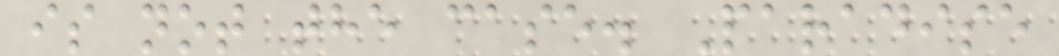is not the case. Paradise
